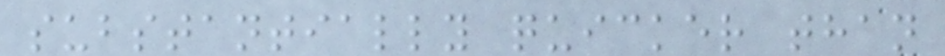substantially quicker than
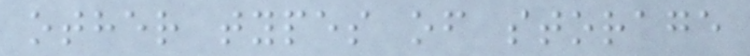other types of storage
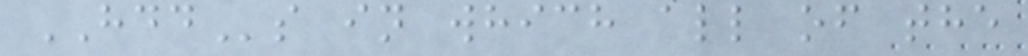HDDs in which all of the
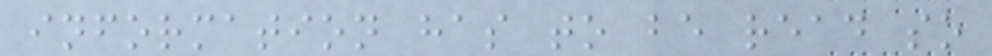information has to be read so
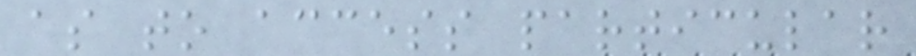as to access particular
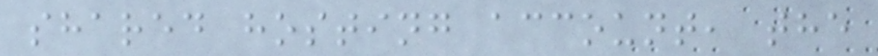shared hosting account, the
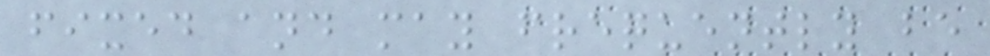fixed and may frequently be
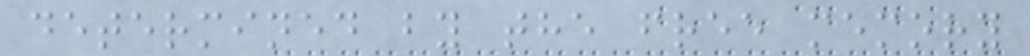determined by the free memory
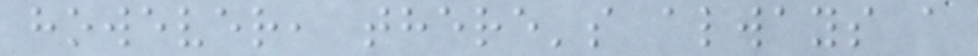however, there's always a
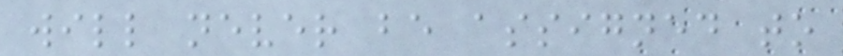will never be assigned to
